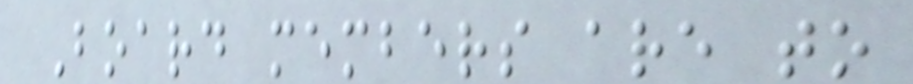Board members are to
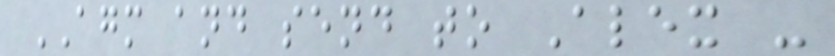AGM and send to Alex -
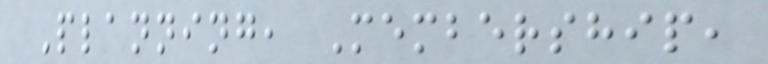Planning, Membership,
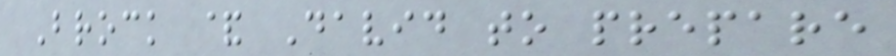Brock & David to prepare
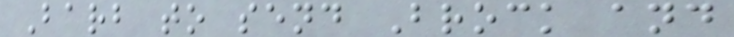Barb to send Brock and
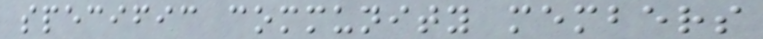specific community members
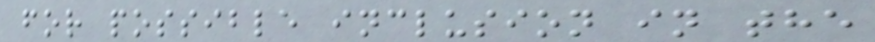for possible inclusion in the
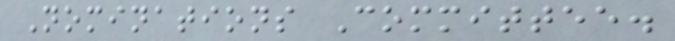Nominations Committee.
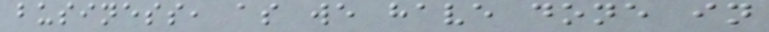business, as we have done in
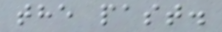the past.
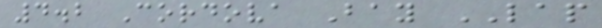4.2 Cordova Bay LAP
